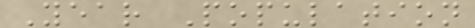Year Population
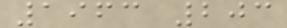1963 203
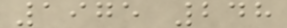1975 248
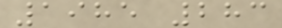1985 283
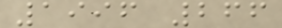1996 266
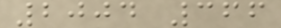2004 366
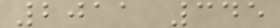2011 345
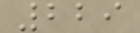229
